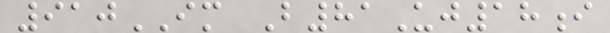910IM B81Uj18i
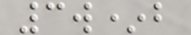3w*b
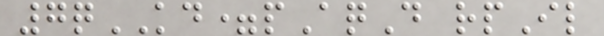7qKD=pAqD rpIl
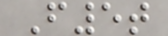F5t
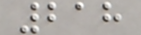218
